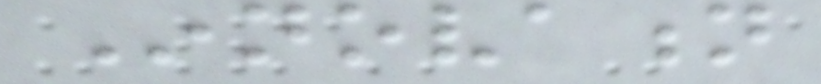Innovation
